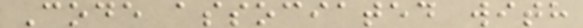Code associated with
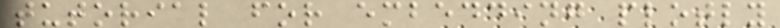tutorial for embedding plotly
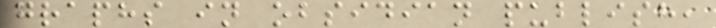graphs in obsidian publish,
